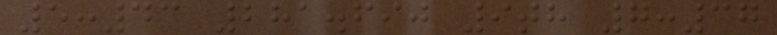5:43 281.690 9th 7:37
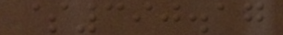$390.17
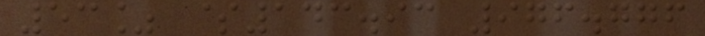53% $143.93 976.776
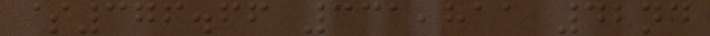$376.66 331,811 42nd
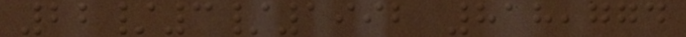22/3/1992 818,774
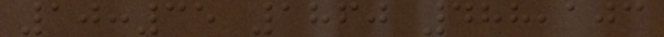10:35 1860 488,103
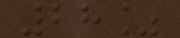28%
